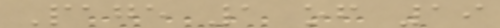Page 1 of 19
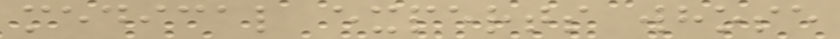medical experts whose
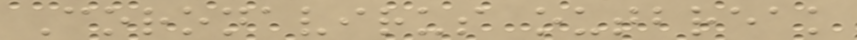Coronavirus outbreak
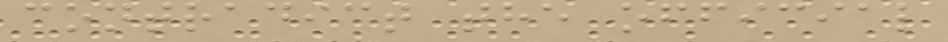contradict the official
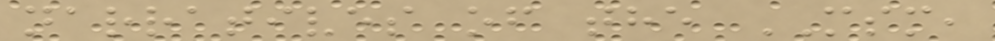narratives of the MSM,
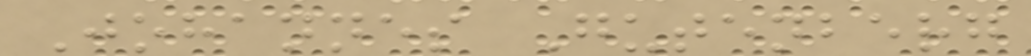Johannes Gutenberg
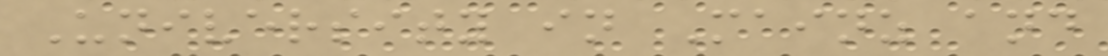University in Mainz and
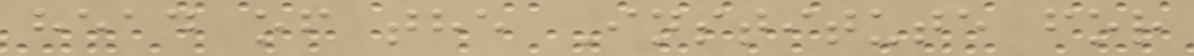head of the Institute for
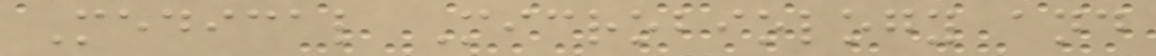Medical Microbiology and
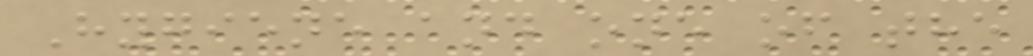Hygiene and one of the
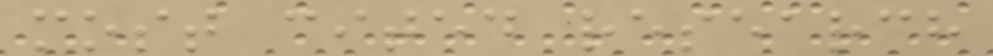most cited research
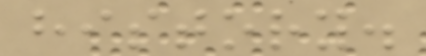history.
